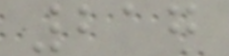217
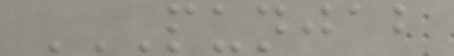PUNJAB
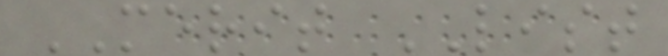MERIT LIST
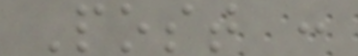Post :
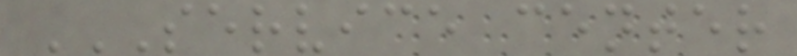SERVICE CENTER
